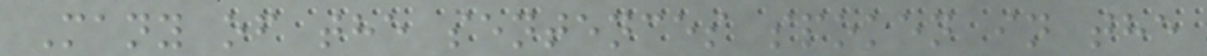Many of the sentences spoken in the
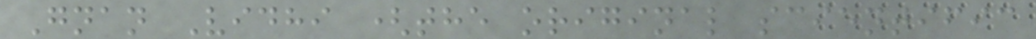Gnan Vidhi (the original scientific
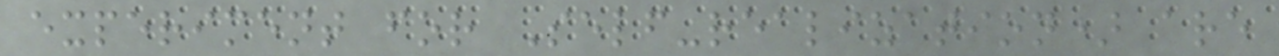experiment for Self-realization) are
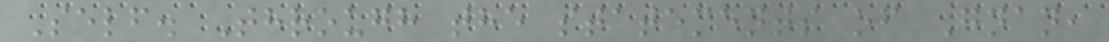Self. Through the statements of Gnan,
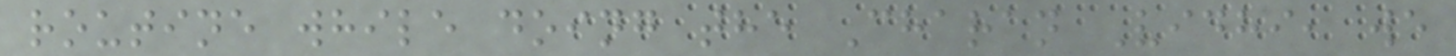routine while doing the Charan Vidhi, we
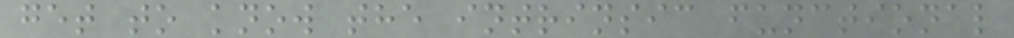get to know the intrinsic functional
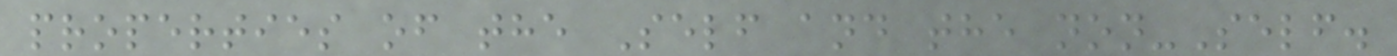properties of the Self and the non-Self.
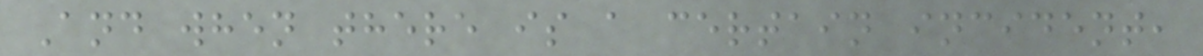And when there is a certain incident,
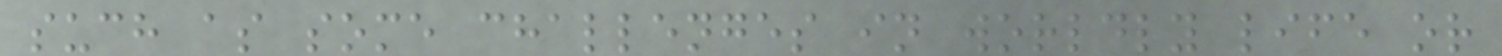such as some challenges in worldly life or
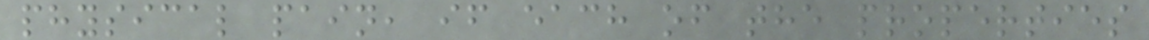physical pain, if each of the properties
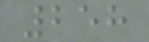258
